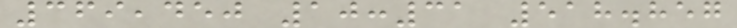369,450 10:31 518.857
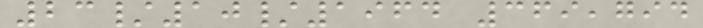23/10/1964 369,794
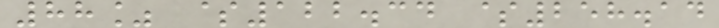88% $122.34 $258.14
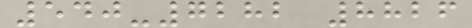540-7282 8826
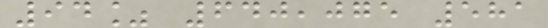94% 640,075 581
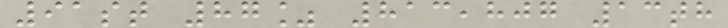91st 87% 813,807 13th
